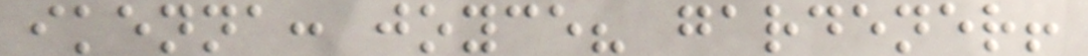ikenna: joyce? gardener!
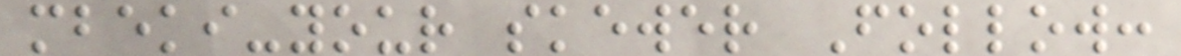mbeki-your skewer Follow:
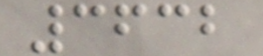3632
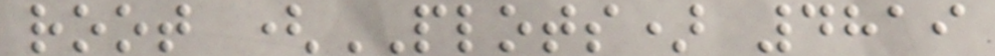root (PLOTS) 4819
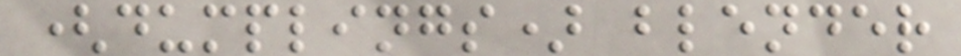(dumplings) blender
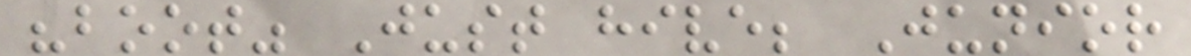"boot" Just hive; Junior
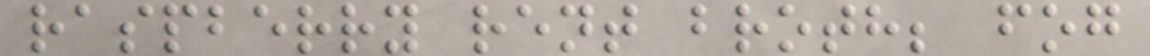raspberry rent broth; fog
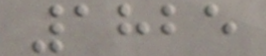1825
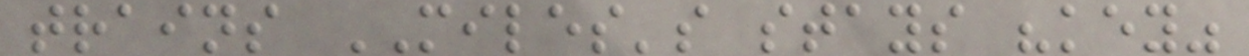trains MILES's stays "key"
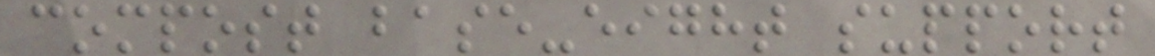compost base-eight support
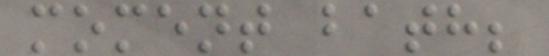moment bath;
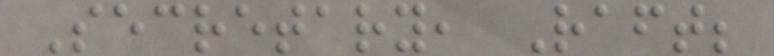Secretary, Raft;
